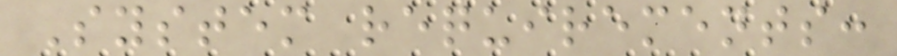System requirements:
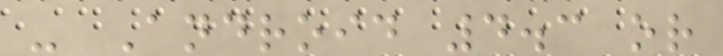- Android 4.3 or
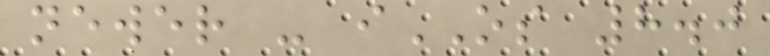newer - iOS 8.0
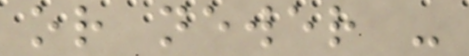or newer -
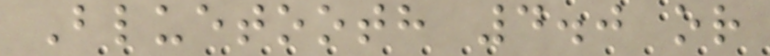Bluetooth 4.0 or
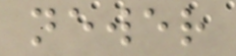newer
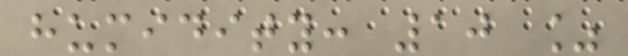humidity: 10 %
